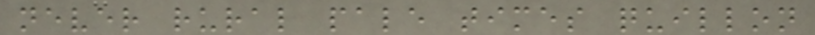never rural pale times quillon
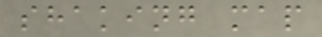shaking map
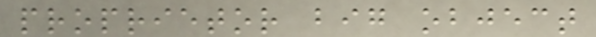proprietor big object
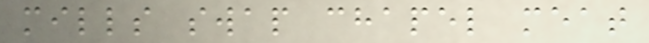mills swap chapel meat
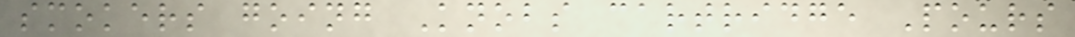smokers going Knobs cartridge Pours
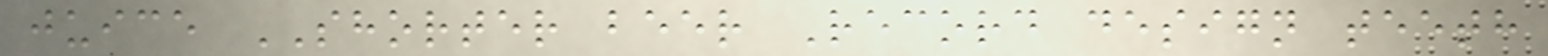juice SHORTER beer Record design teeth
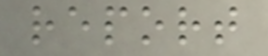report
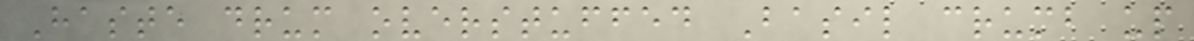Haste drum overstuffed Basil crumb up
